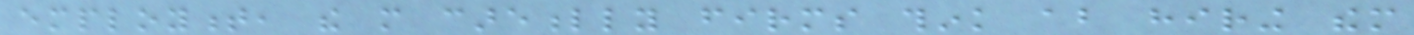employment, the more carefully firms think about hiring them
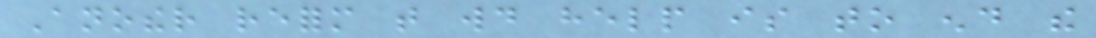Another reform that would help is to end the
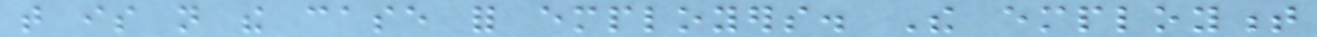that is not the case for employers. The employment
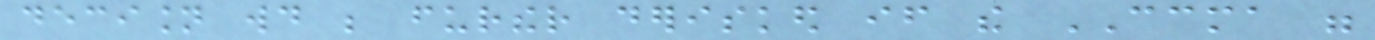decision would be further derisked if the CCMA were
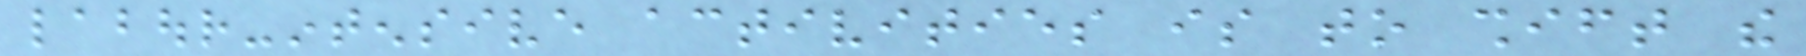labour-intensive activities is to shift the
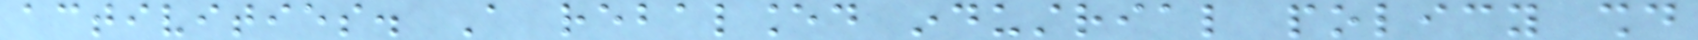activities. A rebalanced industrial policy should
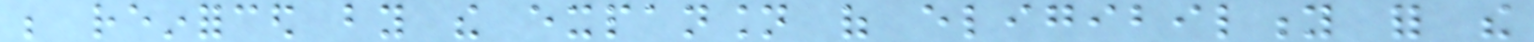be reinforced by the expansion of eligibility for the
